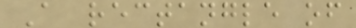A rectangle of
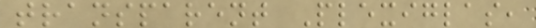transparent Plexiglas,
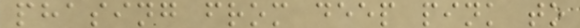phasing from deep pink to
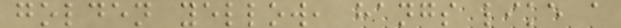golden yellow, hangs like a
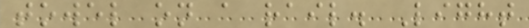towel on a rail. Light
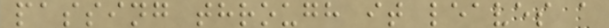passing through it leaves a
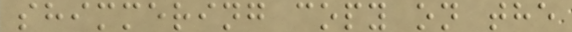shimmering copy on the
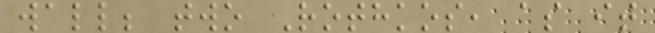wall; two Rothkos, as it
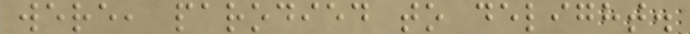were, parodied to delight.
